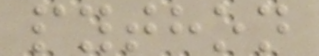python
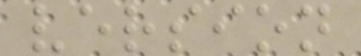version
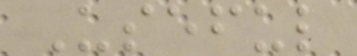Useful
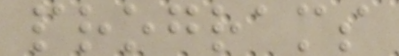programs
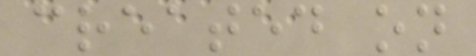created on
